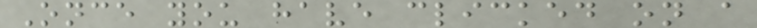Once you have clicked on a
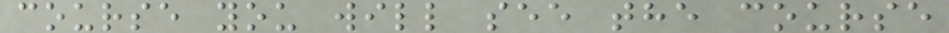course you will see the course
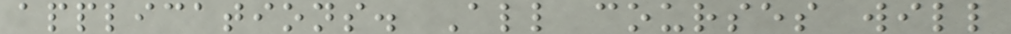applications. All courses will
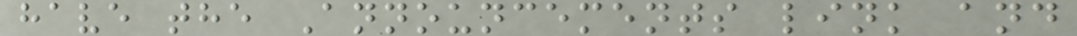have the Announcements link and
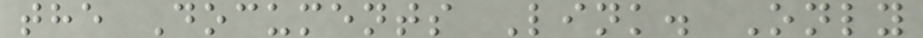the Documents Link. Only
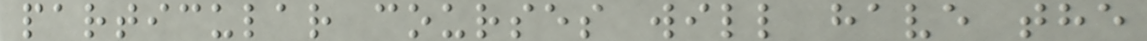particular courses will have the
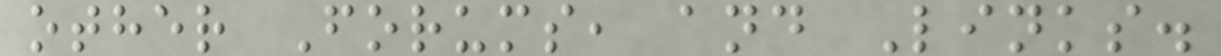other Forums, and Links.
